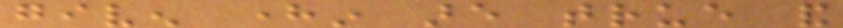given herein are true and
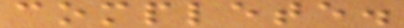complete.
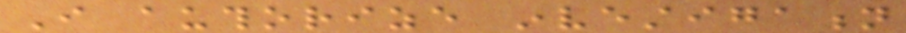I authorize investigation
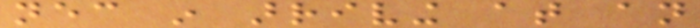necessary in arriving at an
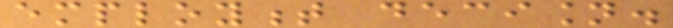employment decision.
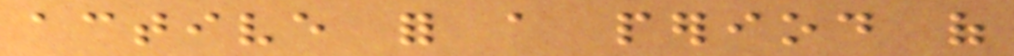active for a period of
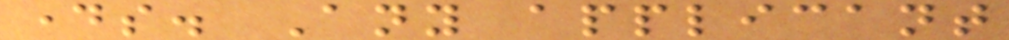days. Any applicant
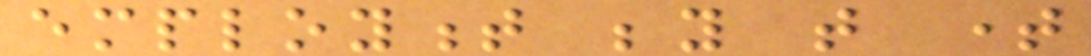employment beyond that time
